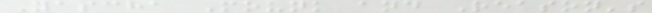Yascha Mounk and Reason's
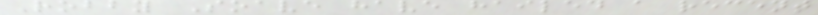Robby Soave have hailed a recent
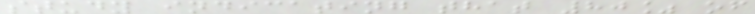study indicating that 80% of
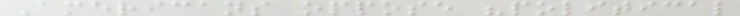Americans oppose "political
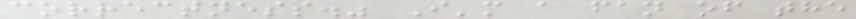correctness." I'm a fan of the
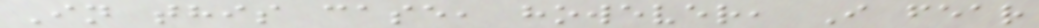In this case, however, I fear
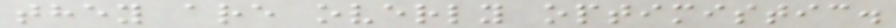they are overly optimistic.
